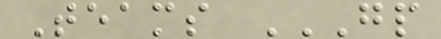Teams GP
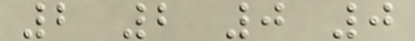2 2 0 0
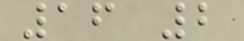16 2
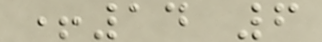+14 6
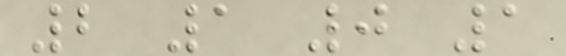2 1 0 1
